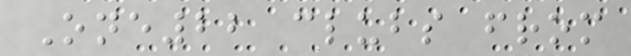One22 clubs from
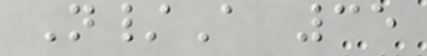N/A 35
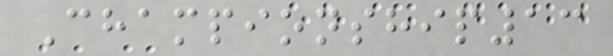Championship13
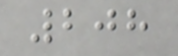208
